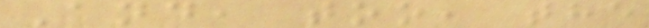And, too, the
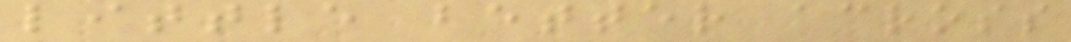little better across
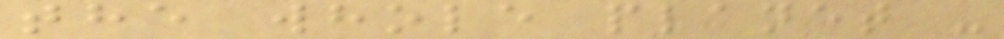the whole planet -
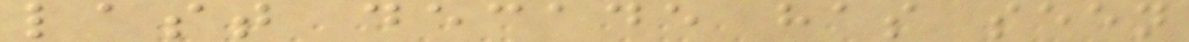last decade has seen
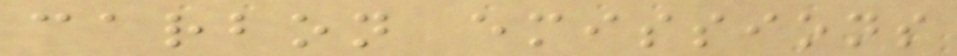carbon emissions
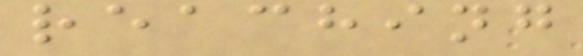reaching
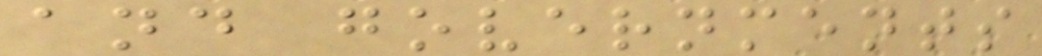and governments
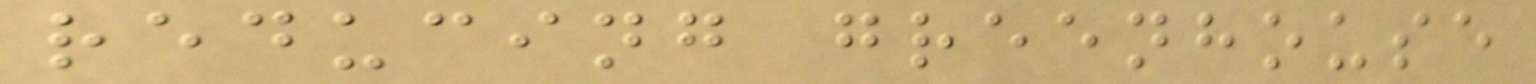reducing greenhouse
